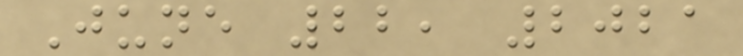June 22, 2021
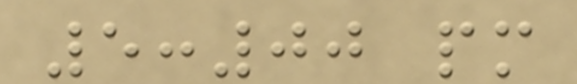5:00 pm
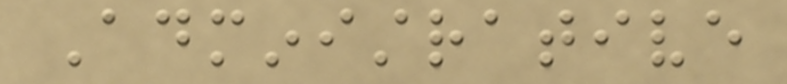Administrative
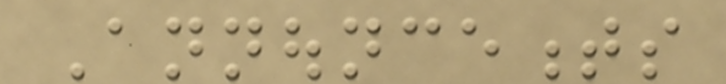Announcements
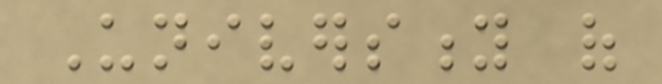University of
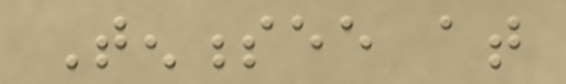Tennessee at
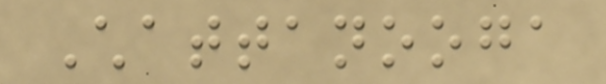Chattanooga
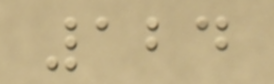124
